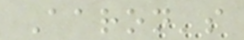Aaron's
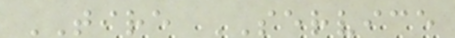TIRE SERVICE
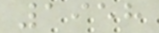1958
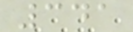341
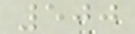500
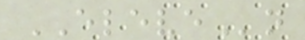ELEVEn
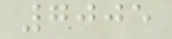7005
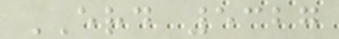ERD 5327
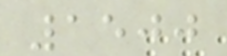1500
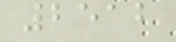2512
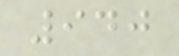940
